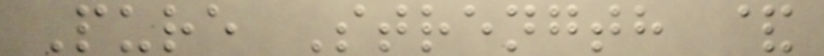Pure Strength &
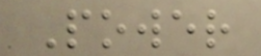Power
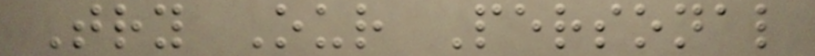Try Our Personal
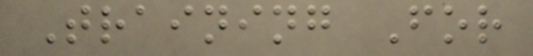Training For
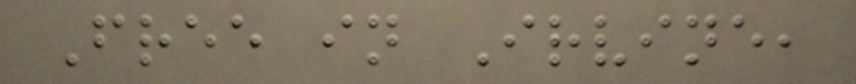Free in Irvine,
